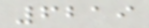6219
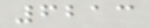6213
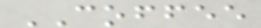COFFEE
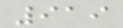919
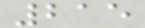215
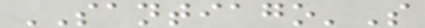SANTIAGO'S
